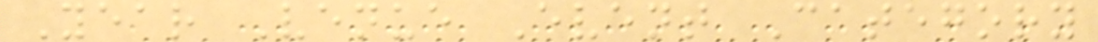Year Venue Event Category
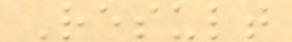Result
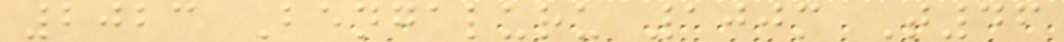2023 Bengaluru 100m T46
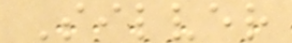Silver
